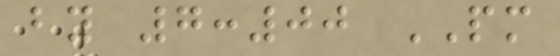by 7:00 PM
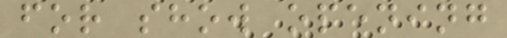for show opening
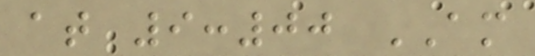at 9:00 AM
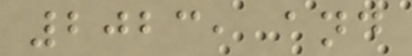2023, and
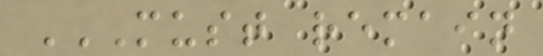MUST REMAIN
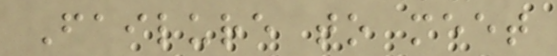Failure to meet
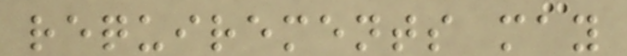requirements may
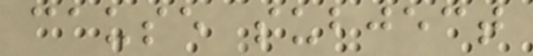cause subject
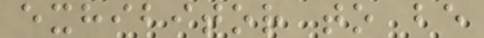exhibitor to be
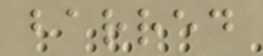barred
